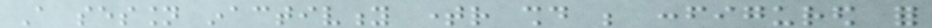A session inactivity timer should be configured for
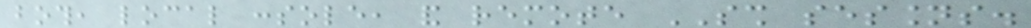both, local console, and remote SSH sessions.
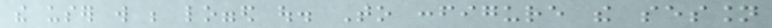the user will be logged out. To configure the session
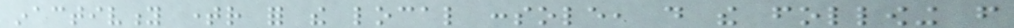inactivity timer for the local console, do the following from
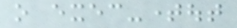o exec-timeout
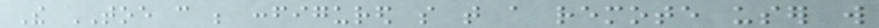The TOE can be configured so that a remote user will
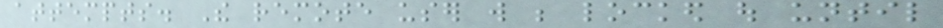attempts. The remote user will be locked out until
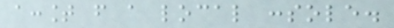account from a local console.
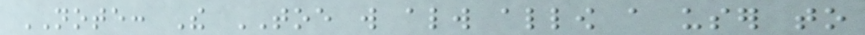NOTE: The TOE will always allow a user to
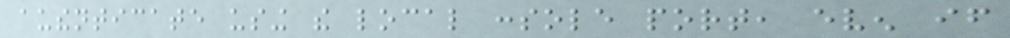authenticate using the local console port, even if
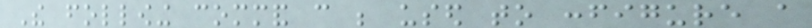The following command can be used to configure a
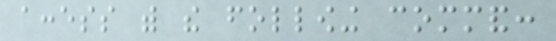access with the following command:
